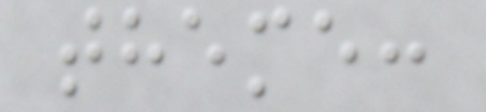theme:
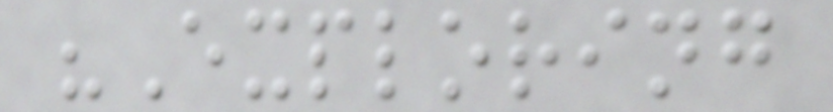"Exploring
